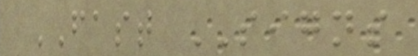FAST SIGNS
